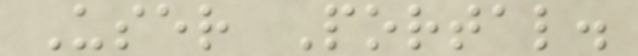User Portal.
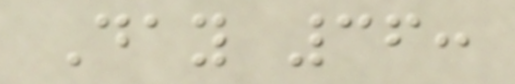Day 36:
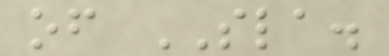of SLA.
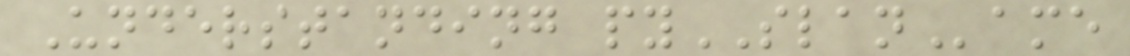Understanding pySLAName
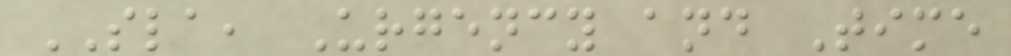SLA, Urgency and Time
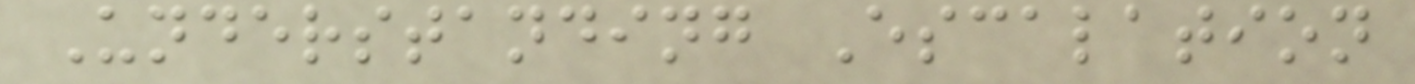Understanding Escalation
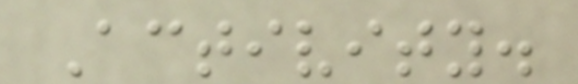Activity.
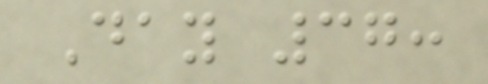Day 37:
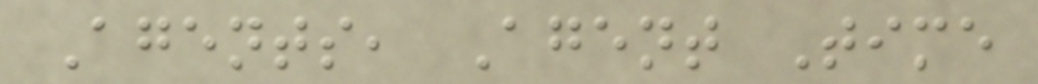Agents, Agent Time
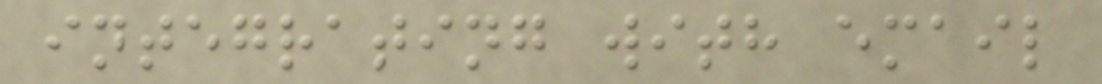integrating with email
